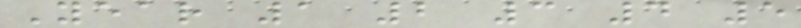Year 1 2 3 4 5
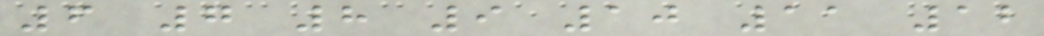6 7 8 9 10 11 12
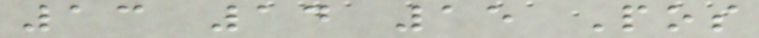13 14 15 Pos
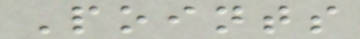Points
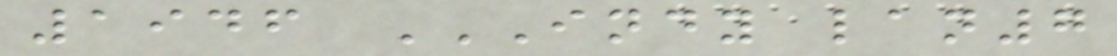1946 INDY LAN7
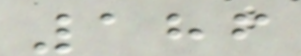186
